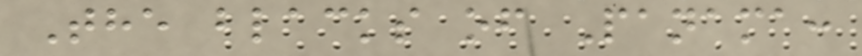The blacks of Panama:
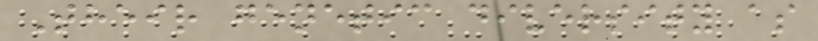Their genetic diversity as
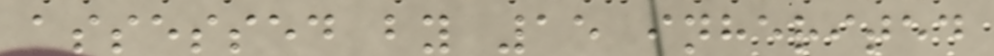assessed by 15 inherited
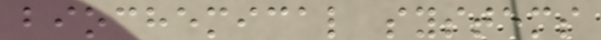biochemical systems
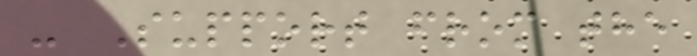- Support from the
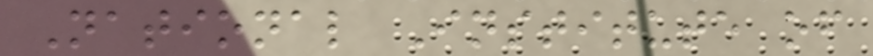National Institute of
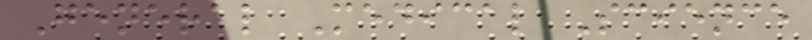General Medical Science
